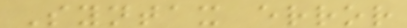Syntax error
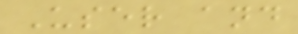User and
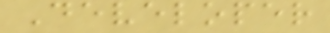Developer
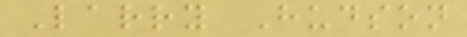Larry Hudson
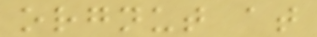orgnut at
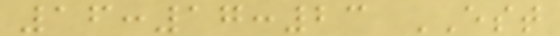16:17:23 EST
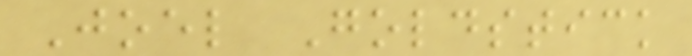Joel Goldstick
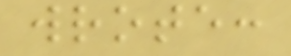wrote:
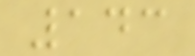143
